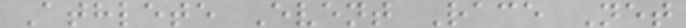Athlete Event Race Net
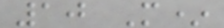10 M*
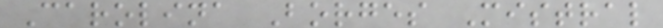Carolina Borges Mistral
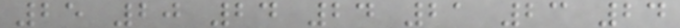25 20 24 24 21 23 24
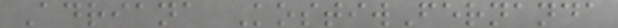Adriana KostiwFernanda
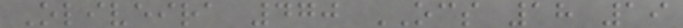Oliveira 470 OCS 18 19
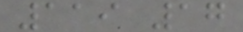119 17
